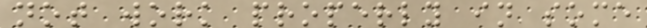not work properly in some
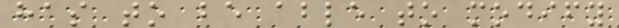has to be able to modify
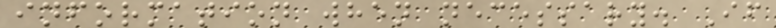information when necessary. If
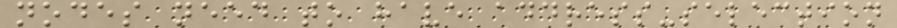nodes need to have address-selection
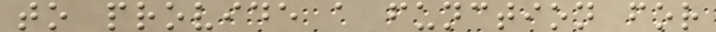to provide a function for
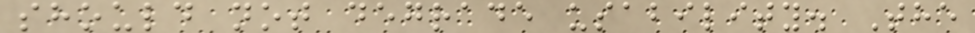should not degrade usability. The
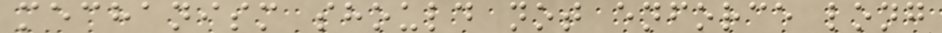mechanism should not enforce long
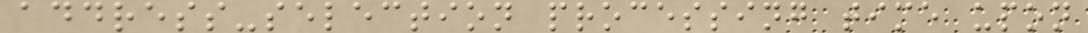address-selection processing time upon
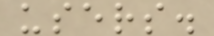users.
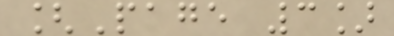[Page 3]
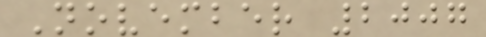November 2007
